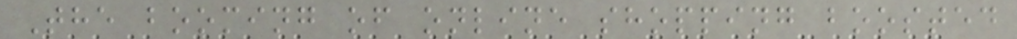The booming of online shopping boosted
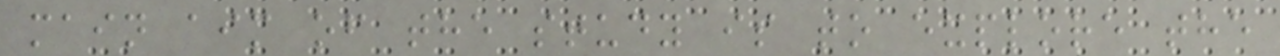main aim of the study is to explore the
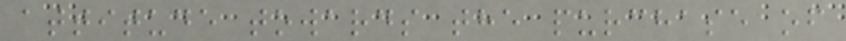attitude towards the purchase of
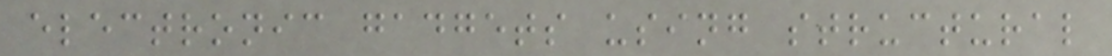electronic gadgets using structural
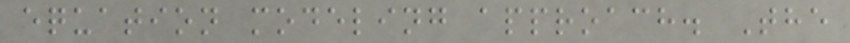equation modeling approach. The
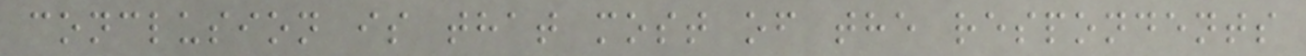conclusion is that most of the respondents
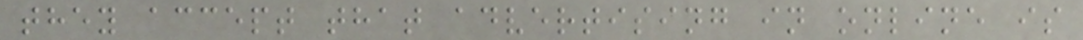they accept that advertising in online is
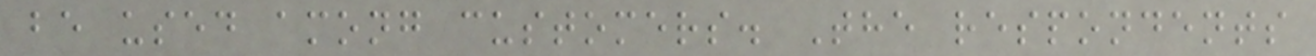be used among customers. The respondents
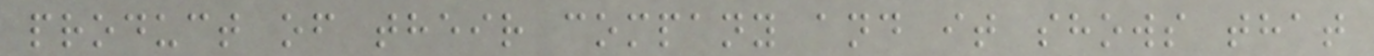product of their company and it shows that
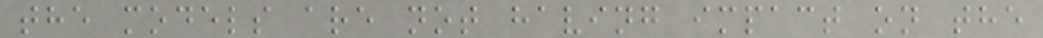the models are not having impact on the
